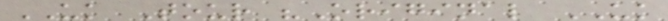UK Tour "Original UK
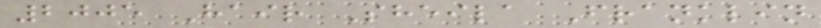2005 Hair Sheila Franklin
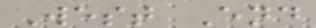West End
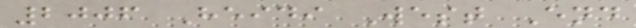2006 Heidi West End
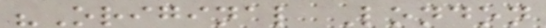"Original London
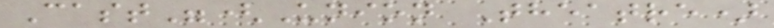Cast"(Union Theatre)
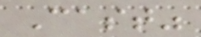Cast"
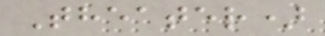Theater)
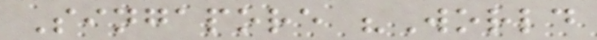Singapore "World
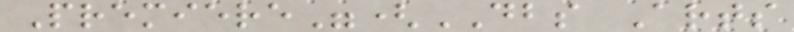Premiere"(DBS Arts
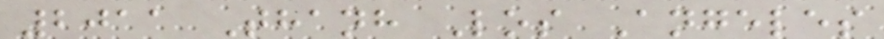2011 Thanh Los Angeles
